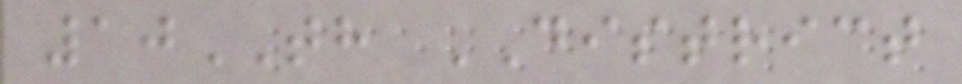10TH DISTRICT
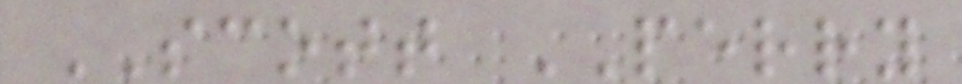SCOTT PERRY
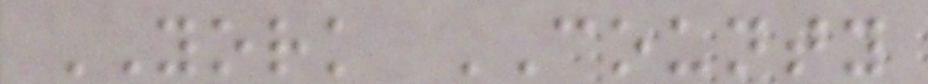YORK COUNTY
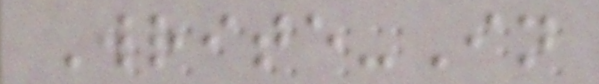Write-In
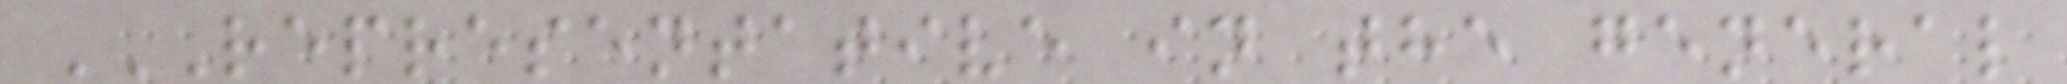REPRESENTATIVE IN THE GENERAL
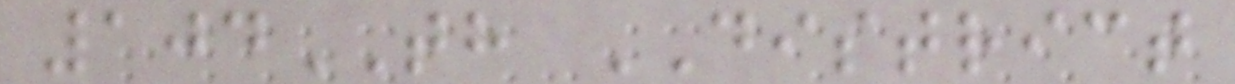104TH DISTRICT
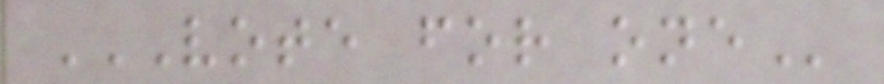VOTE FOR ONE
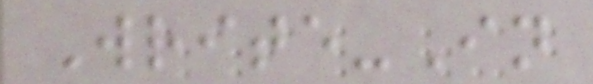Write-In
